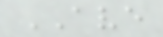AVE
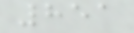851
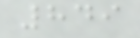849
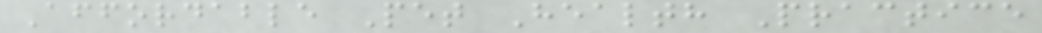Affordable Pet Health Practice
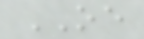OE
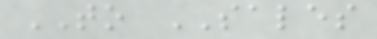TO SALES
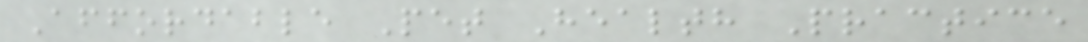Affordable Pet Health Practice
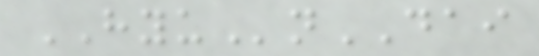HYUnDAI
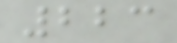223
